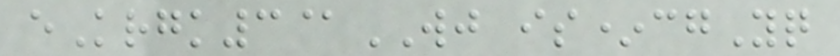eKrgk3@WJ is*cgYq
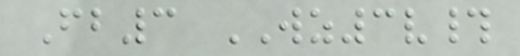Fb3 WZ3v#
